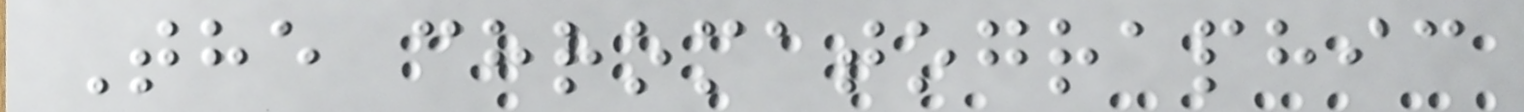The chromatographic
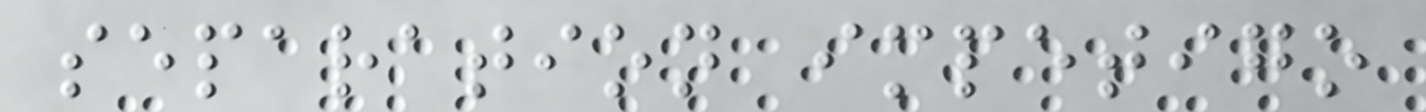separation impetigo
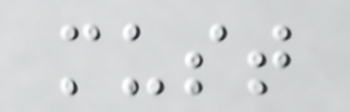must
